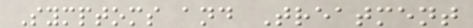Symptoms and Treatment
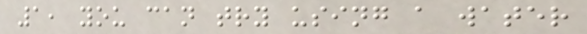1, you can try using a water
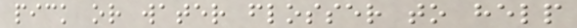pick or water flosser to help
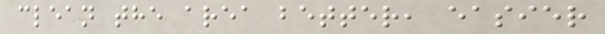clean the area better, easier
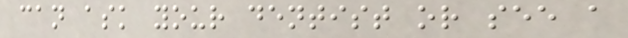can ask your dentist or see a
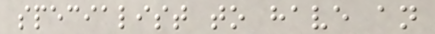specialist to have an
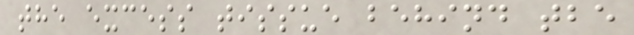the excess tissue behind tbe
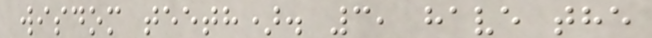wisdom teeth). 3, have the
